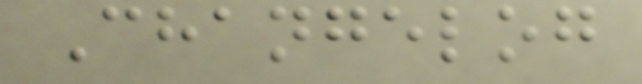Changelog
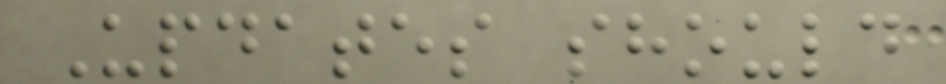Updates should
